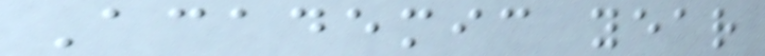Academic year
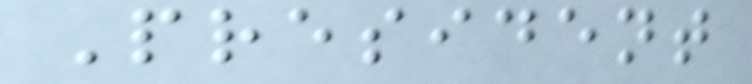President
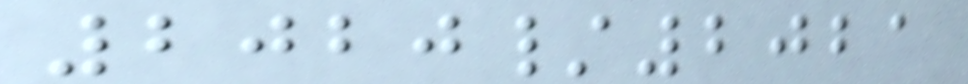2020/2021
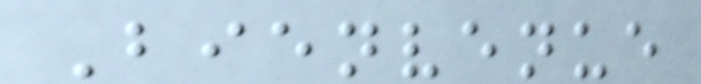Bienvenue
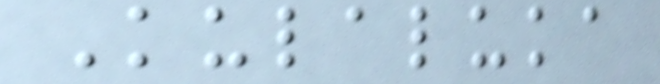Kulaluka
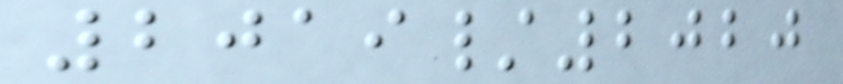2019/2020
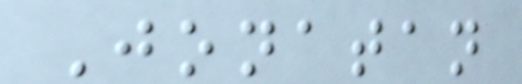Jonatan
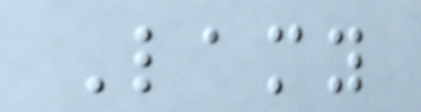Lamy
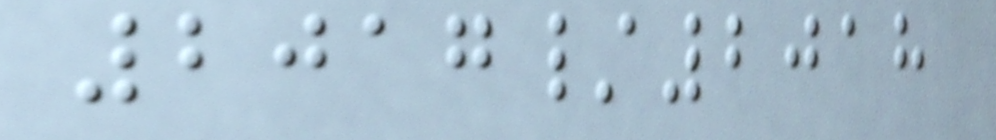2017/2018
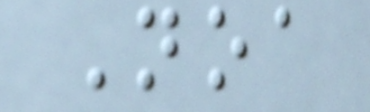Noa
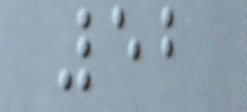52
